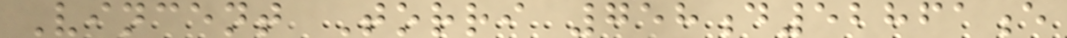Vincent Torri 758d52861e
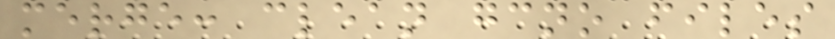merge: clean gcno files
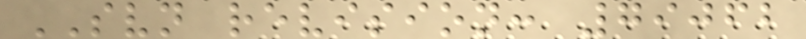SVN revision: 79062
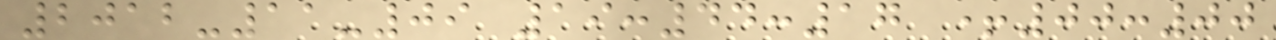2012-11-09 19:44:17 +00:00
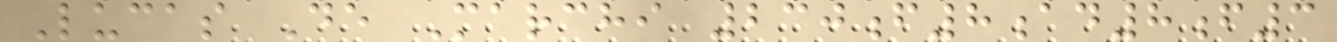Lucas De Marchi 230f8ad8f3
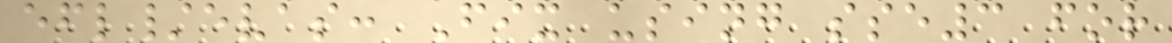efl/evas: Fix using sse3 for
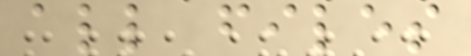all files
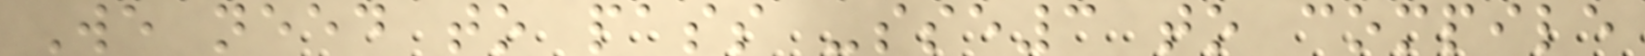We need to pass -sse3 to compile
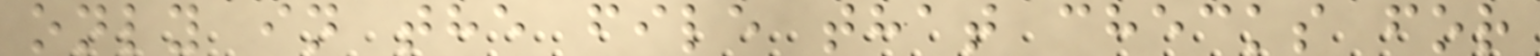only in the file that checks for
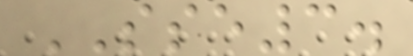SSE3.
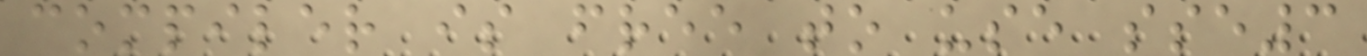compiler is free to use sse3
